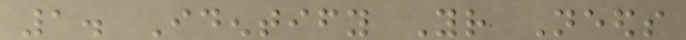1. Identify Your Needs
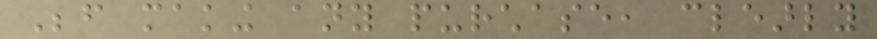Before making any purchase, clearly
